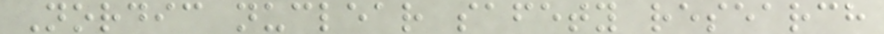Nordic nuclear safety research
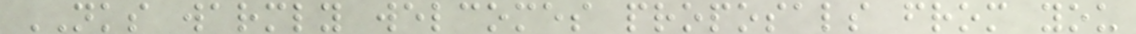NKS warmly welcomes proposals from you
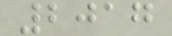2017
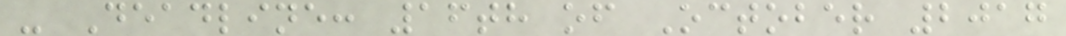- Deadline: 16th of October 2017
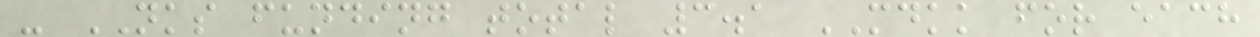- NKS funding total 3.1 MDKK for each
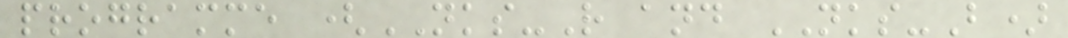programme (NKS-R and NKS-B)
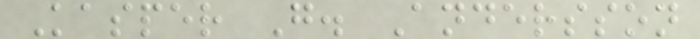Kasper G. Andersson
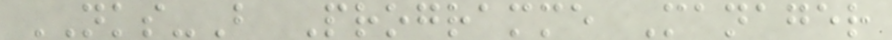NKS-B Programme Manager
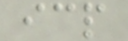icp
